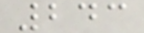243
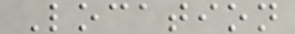Location
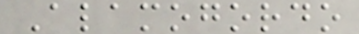Alamogordo
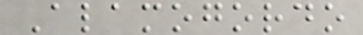Alamogordo
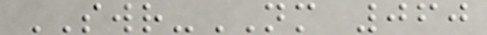SWR-NM 060
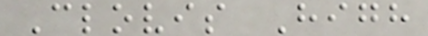Clovis High
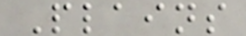Plains
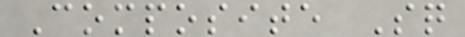Composite Sq
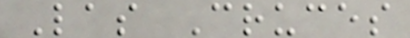Las Cruces
